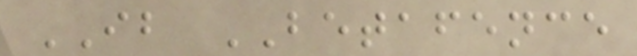IB BETAFENCE
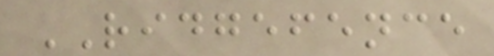RIDGEFENCE
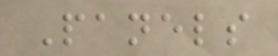Panels
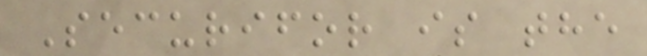Securifor is the
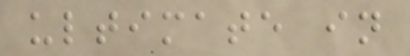ultimate in
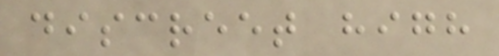discreet high
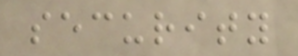security
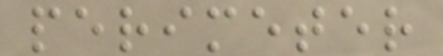perimeter
